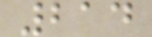214
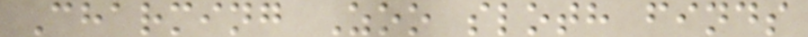Charming Zoo sloth finds
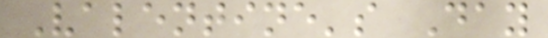Valentine's Day
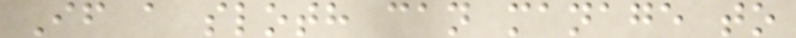If a sloth can manage to
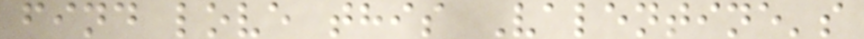find love this Valentine's
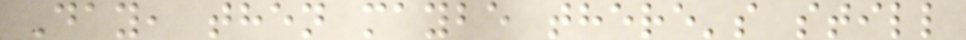Day, then maybe there's still
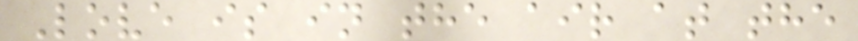Love is in the air at the
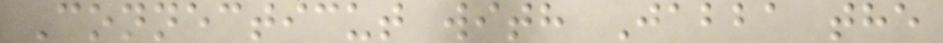Connecticut with Jabba the
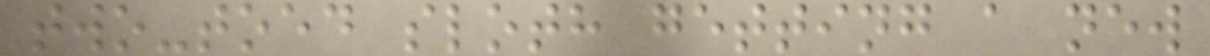two-toed sloth getting a new
